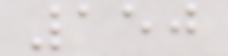150
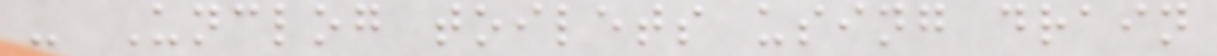- Unclog toilets using drain
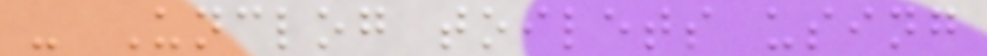- Unclog toilets using
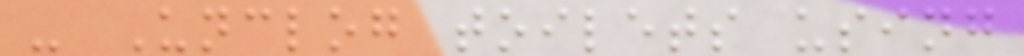- Unclog toilets using
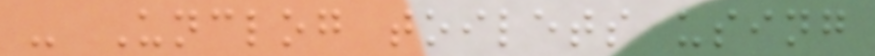- Unclog toilets using
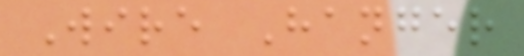Wire Hanger
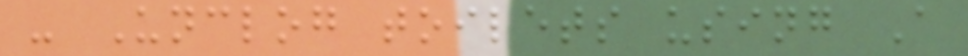- Unclog toilets using A
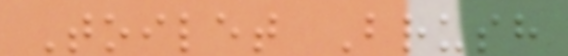Toilet Brush
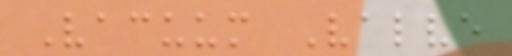Vacuum Valve
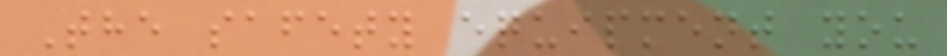The safety equipment you
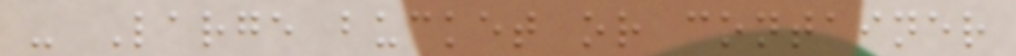- Large bucket or container
